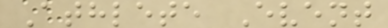Athlete Event
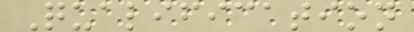Qualification
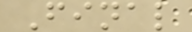Final
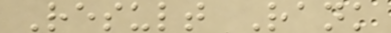Result Rank
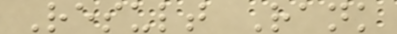Result Rank
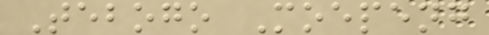Tebogo Moepeng
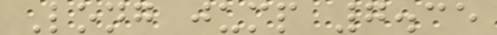Long jump 7.35
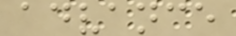advance
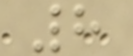8
